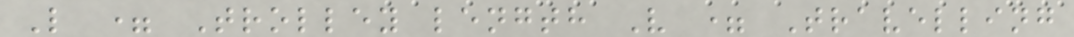L = Trolley length V = Travelling
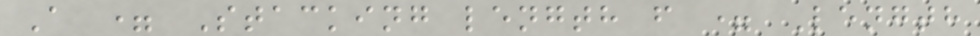A = Stacking length f = Length
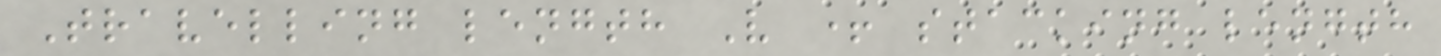Travelling length V + stacking length
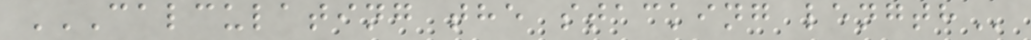CALCULATING THE STACKING LENGTH
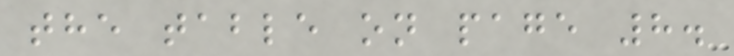the table on page 8.
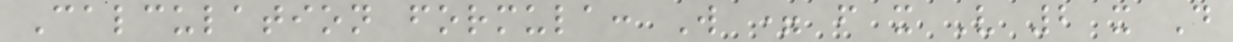Calculation formula: W = f x V 2 x D
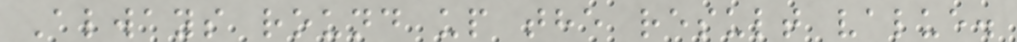Always round up the result value.
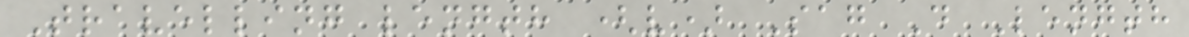Travelling length (v) Sag D Length
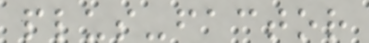plus-factor
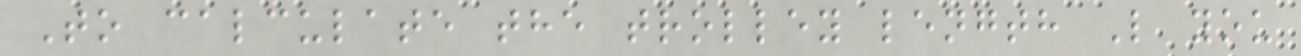To calculate the trolley length L you
